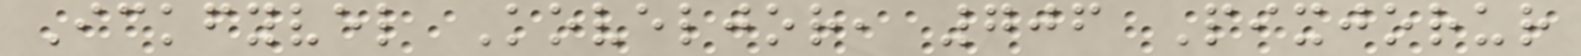Ickfyvel Koveljor, 706 Pixjorur
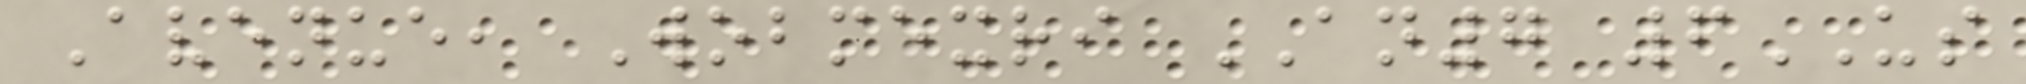Avenue, Wobmexri AN7 6US
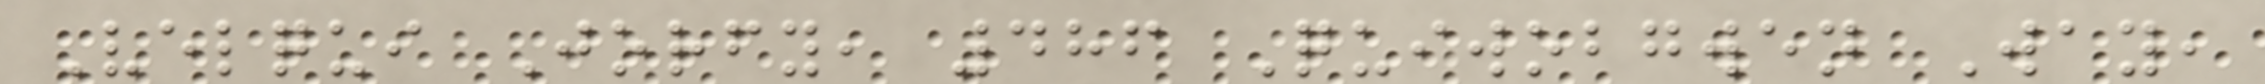Velqui Jorfy, 486 Quiwobgwen Way,
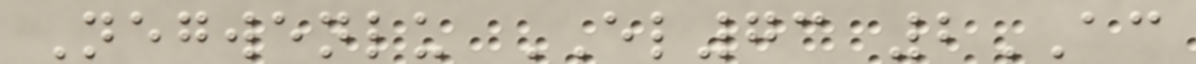Negwenlu EL73 2AC
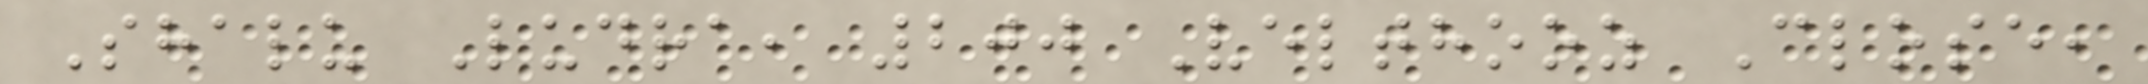Shalu Ludra, 200 Velthooz Close,
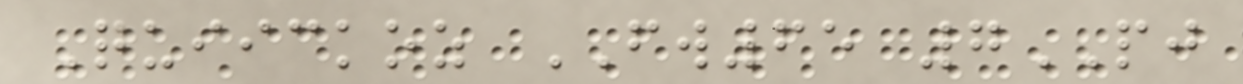Quiickoz FW65 7PJ
